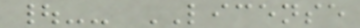|-- LICENSE
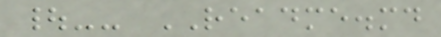|-- README.md
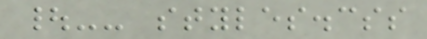|-- styles.css
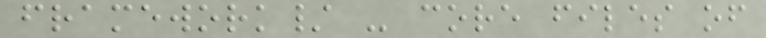framework/ - core files of
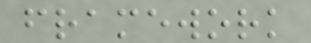framework
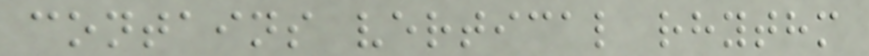contains vertical rhythm
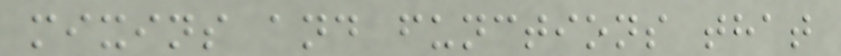mixins and functions that
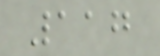117
